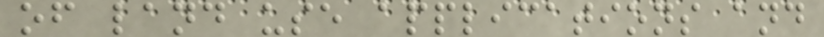of land use applications and
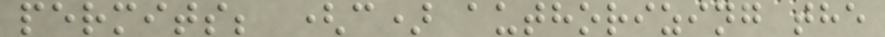permits; (c) authorizing the
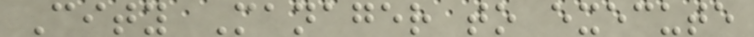City Manager to execute
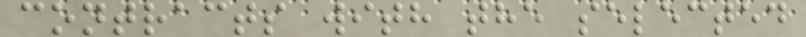contracts with the selected
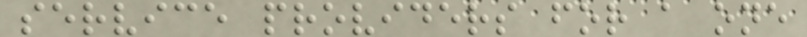service providers for a one
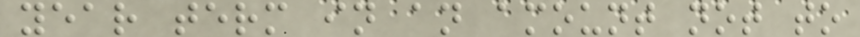year term in an amount not to
